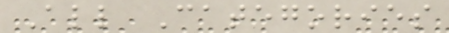All Categories
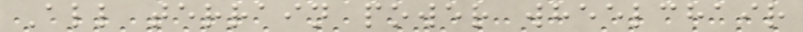All terrain power wheelchair
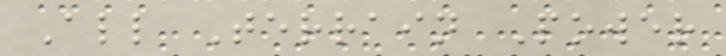All Terrain Power
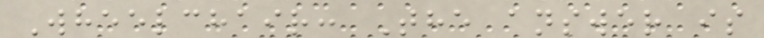Wheelchair: The answer is
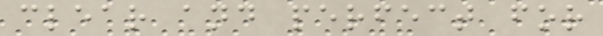clear and perfect for
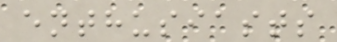enthusiasts
